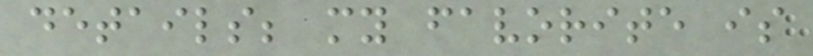details; my favorite is
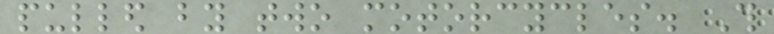pulled by two motorcycles. This
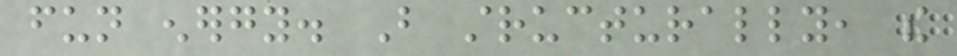fun energy. But structurally, the
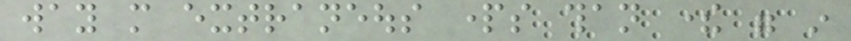way more extraneous parts than there were in
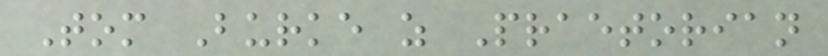Tom Burke as Praetorian
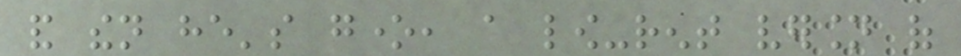and then he's gone, a low-rent version of
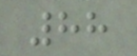88
